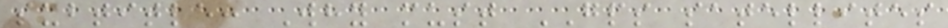subtitle: Why must GPS satellites
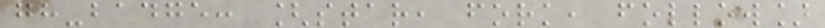gh-badge: [star, fork, follow]
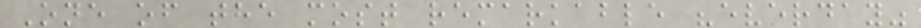One of the most remarkable "everday"
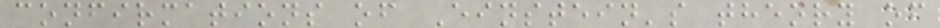confirmations of Einstein's theory of
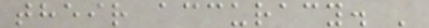their accuracy. '
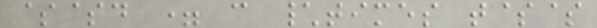$$d = c \times t$$
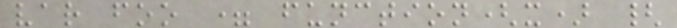var foo = function(x) {
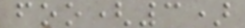foo(3)
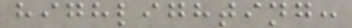highlighting:
